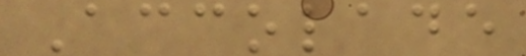Accolade
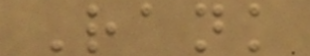Rank
